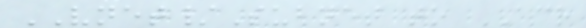VNET/Subnet to ACR
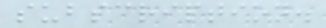subscription.
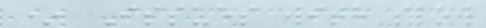* Issues with slow
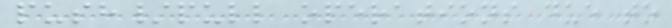push/pull operations due to
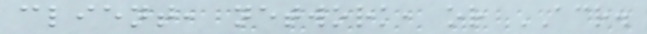client, network, or ACR.
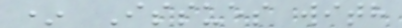* Issues with
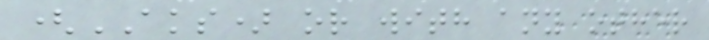(AKS) or with any other
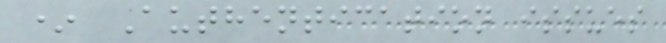* Authentication issues
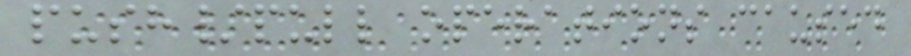push/pull operations caused
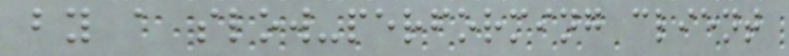by a slow-performing client
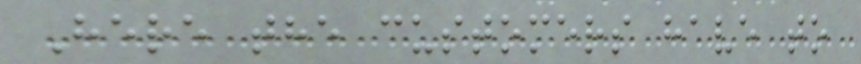Here the customers have to
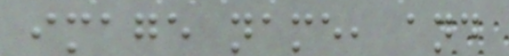image name, and
